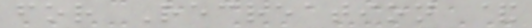for Recreation &
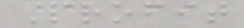Profit
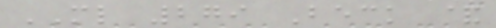ML 279 Beck &
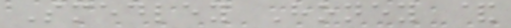Smedley Honey &
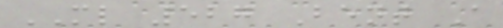ML 527 Bent A
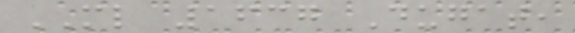ML 1637 Dugat,
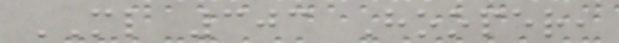ML 303 Hooper,
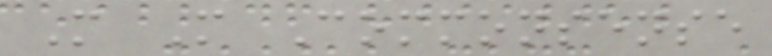M M Commonsense
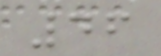46
